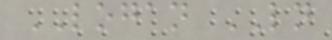LOGAN LN
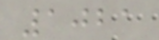1021
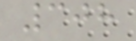308
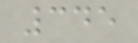345
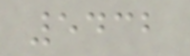5432
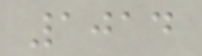1014
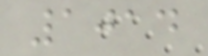1014
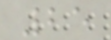25
